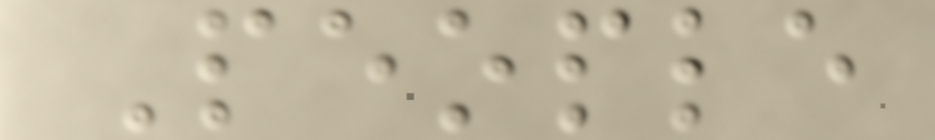People
